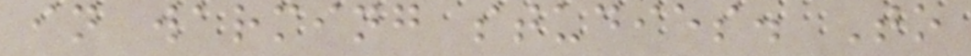in warming studies. To
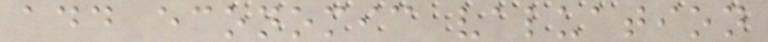add economic valuation
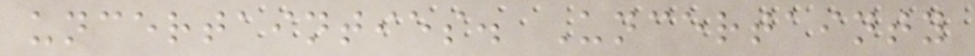uncertainties. Uncertainty
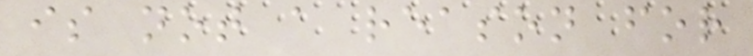is not a reason for
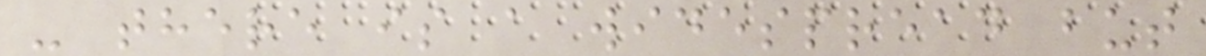- there is a widespread but
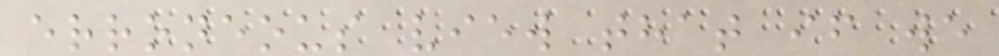erroneous view that if we
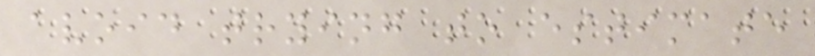avoid trying to estimate
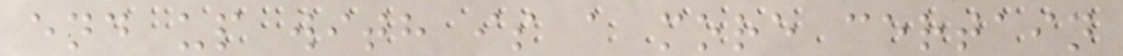end up with is a more certain
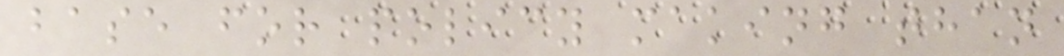base for policy making than
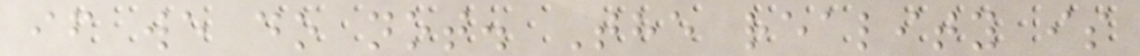if we do not. The reality is
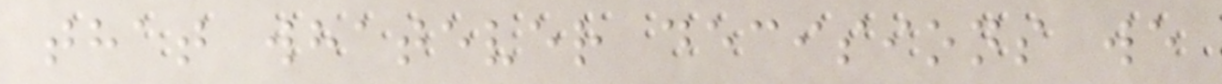that whatever decisions we
